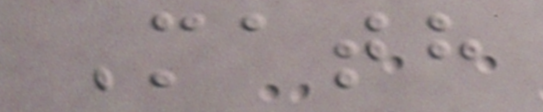Math
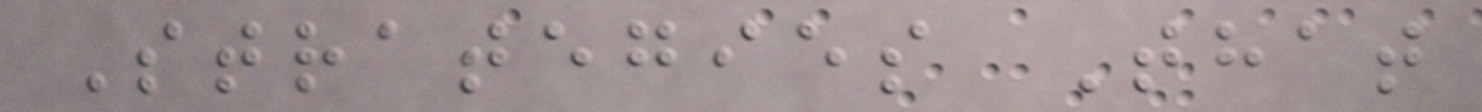Strategies That
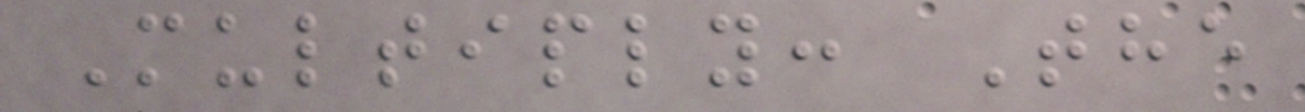Multiply: The
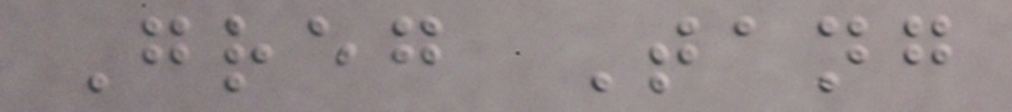Greg Tang
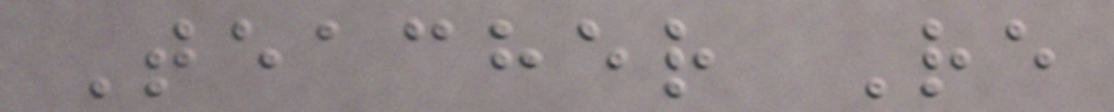Teacher Re
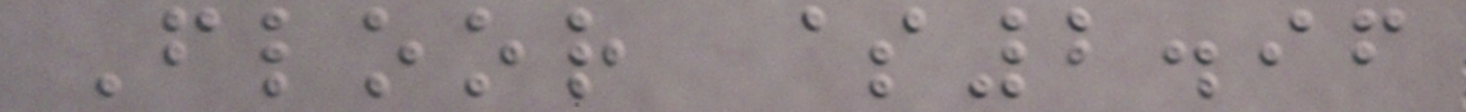Floor $2.96
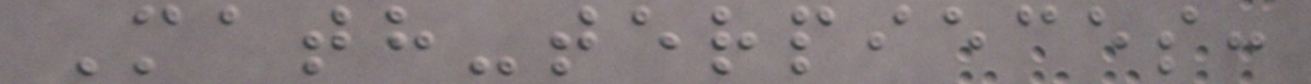Math-terpieces:
